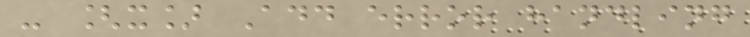- [x] Add error handling
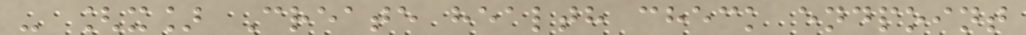- [x] Create health check endpoint
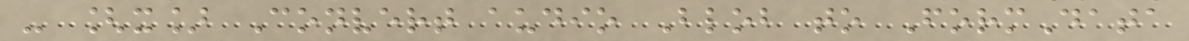- [x] Convert audio Blob to FormData
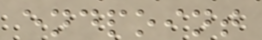endpoint
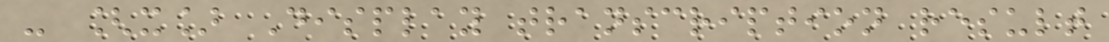- [x] Display transcription result
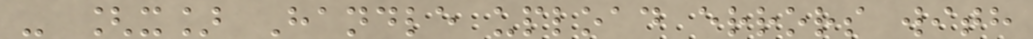- [x] Handle upload errors with
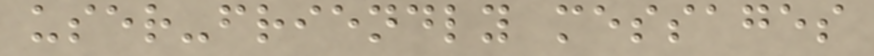user-friendly messages
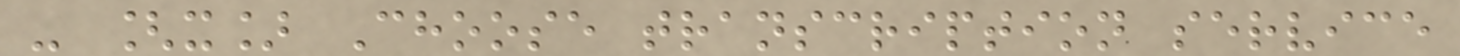- [x] Choose transcription service
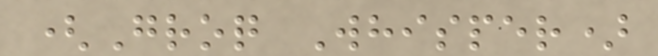(Groq Whisper)
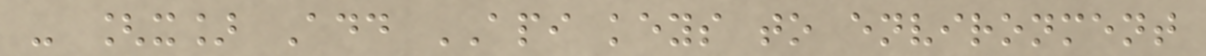- [x] Add API keys to environment
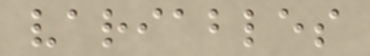variables
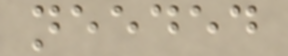needed
